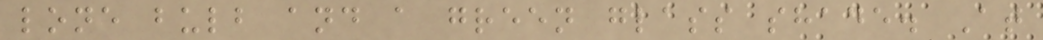lone bulb and a green glass shade. At
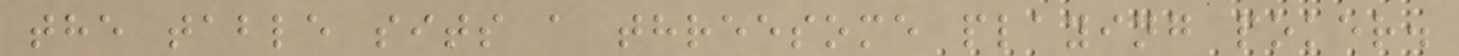the table sits a threesome playing poker.
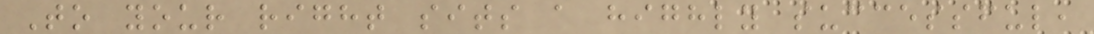To your right sits a highly successful,
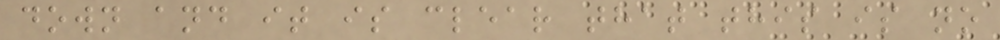down and it is clear that this is no
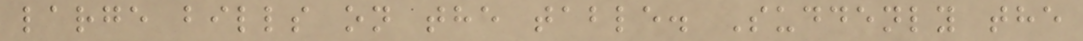large bills on the table. Suddenly the
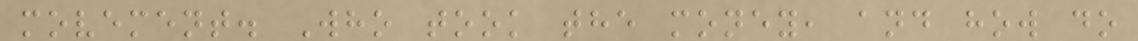movement. Who took the money, and how do
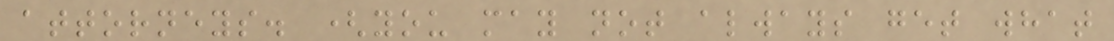attorneys. (you may not always get what
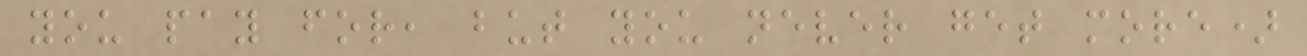you pay for, but you never get more)
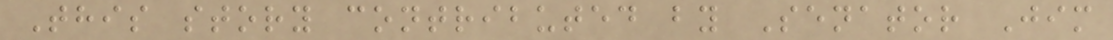This story contributed by Senator Jim
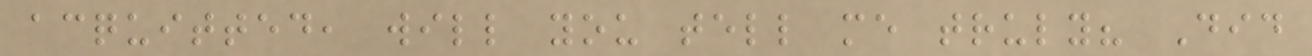acquitted, will you tell me truly? Did
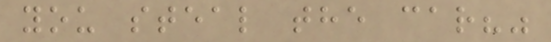you steal the car?"
